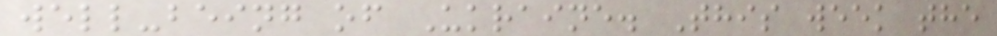well-being of Ukraine. This week the
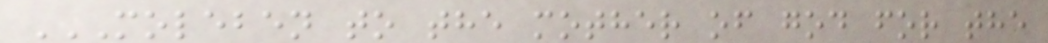MOLEBEN TO THE MOTHER OF GOD FOR THE
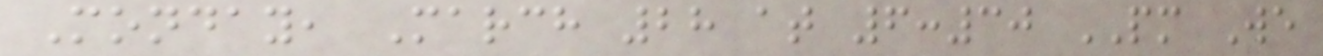Monday, March 28 at 6:30 PM We
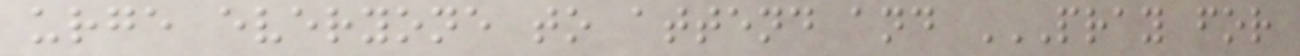urge everyone to attend and PRAY FOR
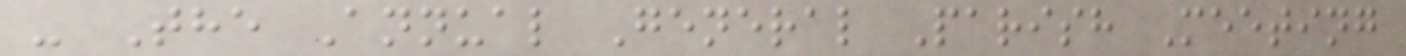- The Annual General Parish Meeting
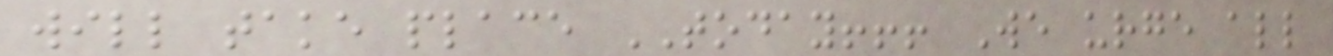will take place TODAY!!! We urge all
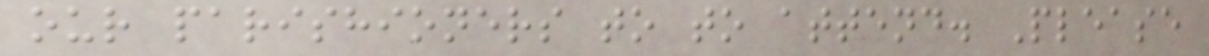our parishioners to to attend. Please
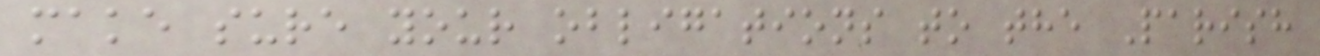make sure your obligations to the Parish
